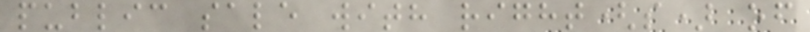public sale with right(s) of
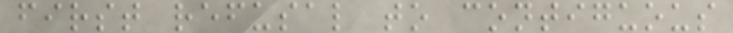first refusal to contiguous
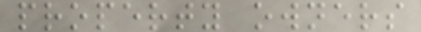property owners
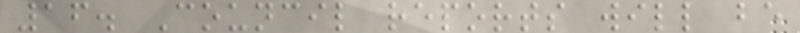16. Council reports will be
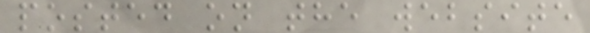posted on the website
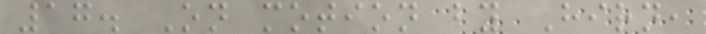17. On motion by Hirn,
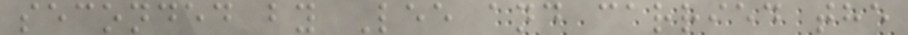seconded by Lee and carried the
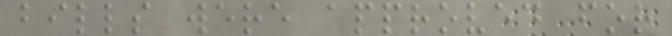bills were approved for
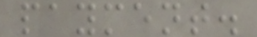payment.
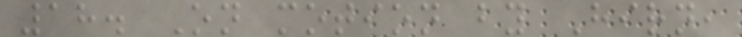18. On motion by Hirn,
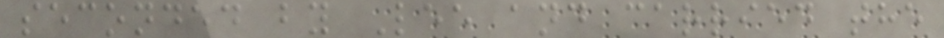seconded by Lee and carried the
